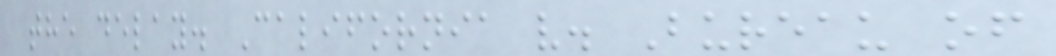the delay. California v. Bureau of
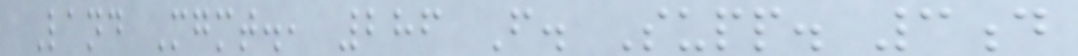Land Mgmt., 286 F. Supp. 3d
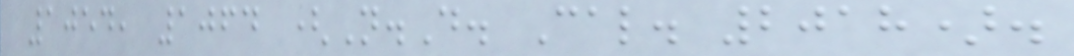1054, 1064 (N.D. Cal. 2018).
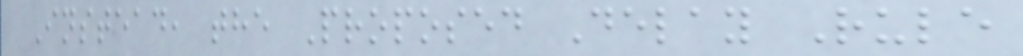Instead, the Proposed Delay Rule
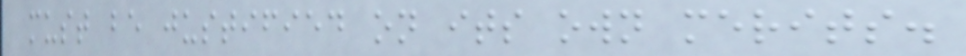must be justified on its own merits.
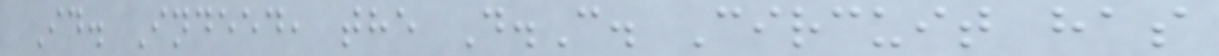Id. Indeed, the D.C. Circuit has
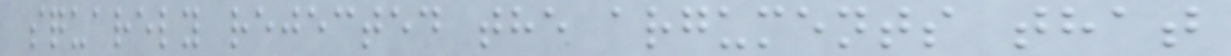squarely rejected the arguments that
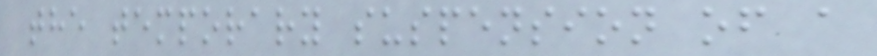the temporary suspension of a
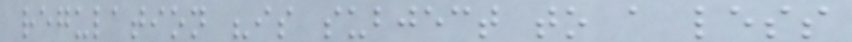regulation "is subject to a less
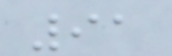91
